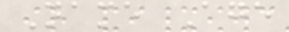Name Age
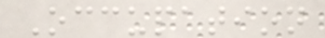Occupation
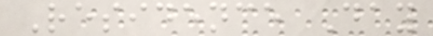Residence Day
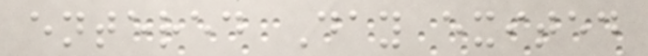entered Day exited
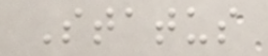Status
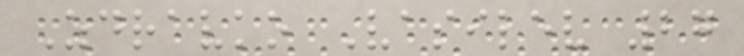Zdravko Vasilev 27
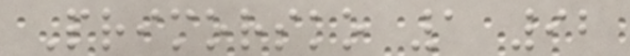Primorsko 1 92
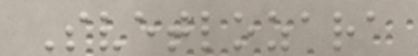Svetlozara
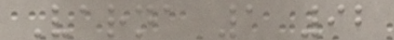Varna 1 92
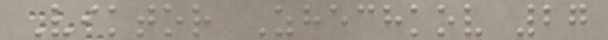Viktor Zhechkov 27
